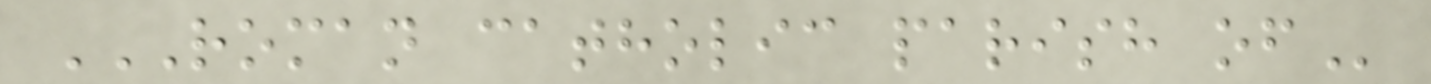ROMAN CATHOLIC PARISH OF
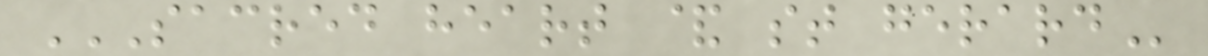SACRED HEART & ST GERARD
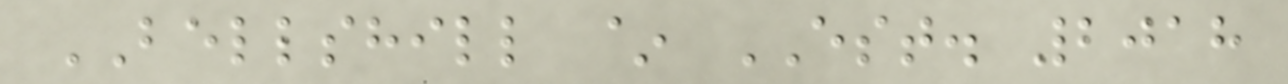BELLSHILL ~ EST. 2018
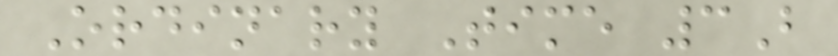Ordinary Time 3B
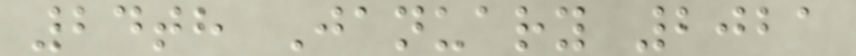24th January 2021
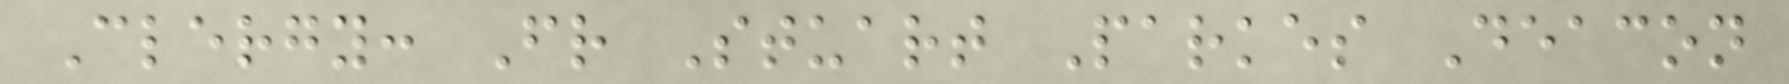Clergy: Fr Stuart Parkes Deacon
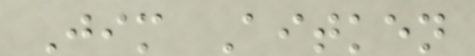Jim Aitken
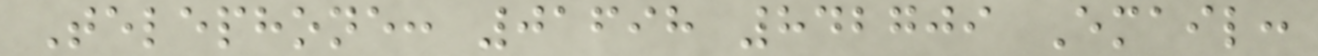Telephone: 01698 842709 Email:
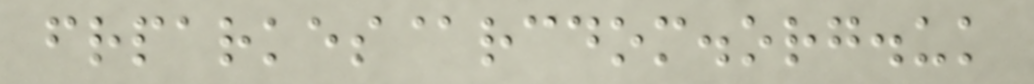frparkes@rcdom.org.uk
